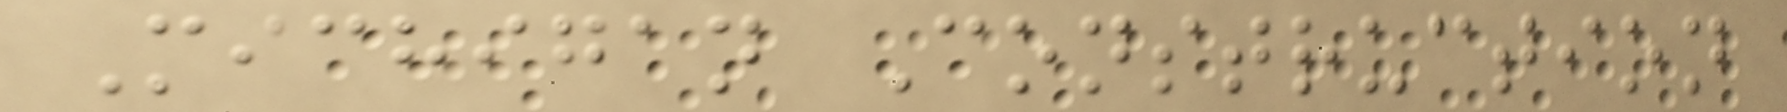Michigan Construction
